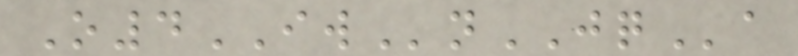O4IWnJQa
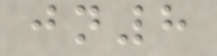jn8
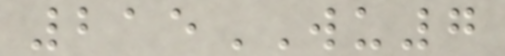215WU7
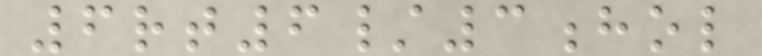6rt6/3hol
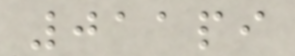011pi
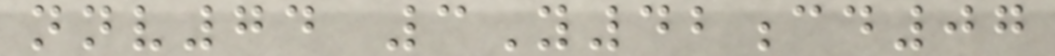nnv74 3Y42cd07
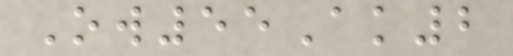Ow55Ak2
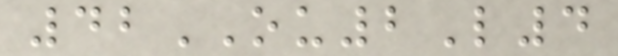42OU2L4
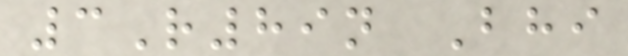3R89n Bhi
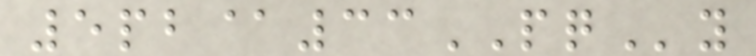5pb@33PQy
